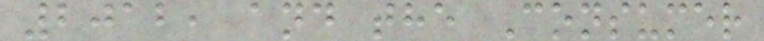2012, and the Consumer
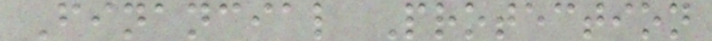Financial Protection
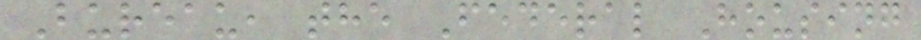Bureau, the Federal Housing
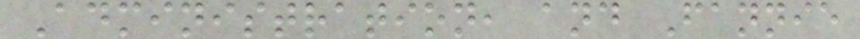Administration, and Fannie
